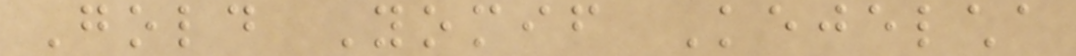Gold Yomif Kejelcha
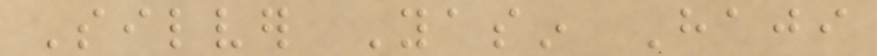Silver Yasin Haji
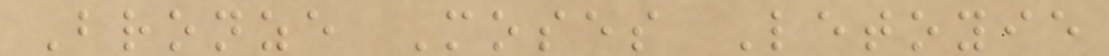Bronze Moses Letoyie
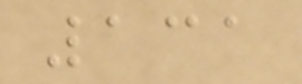131
